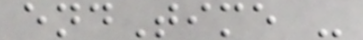endTime -
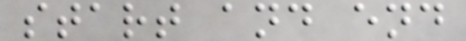start and end
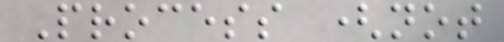Process (not
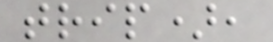trip),
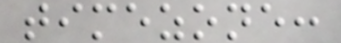timezone:
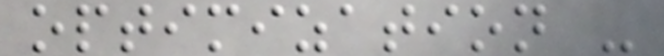optimization -
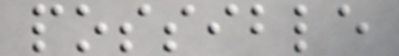possible
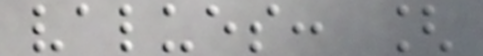values: [
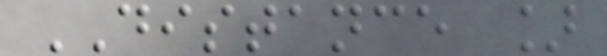DISTANCE ]
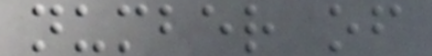number of
